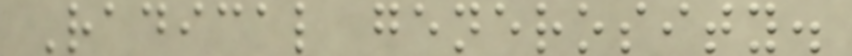Radical generosity.
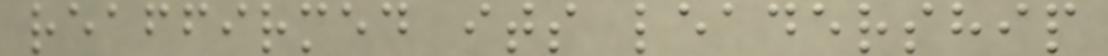reaffirmed its leadership
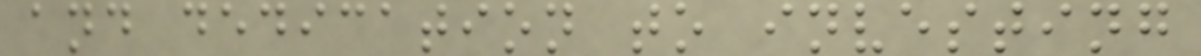and dedication to investing
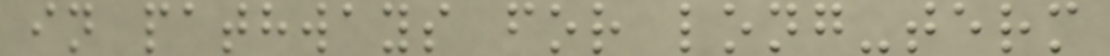in pathways for long-term
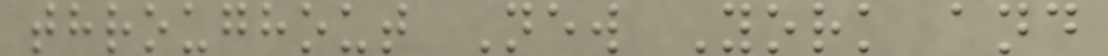throughout New York and
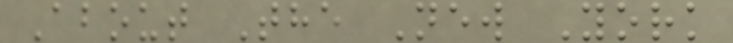About The New York
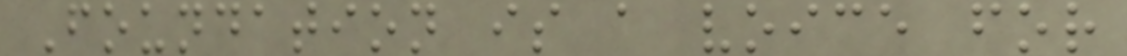Foundation is a voice for
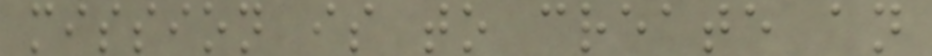mission is to create an
